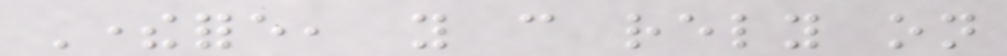Therefore, you can rely on
